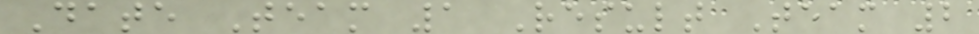Date Team 1 Result Team 2
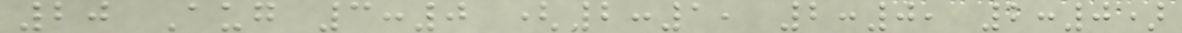20 Aug 3:0 (2:1, 2:0, 2:0)
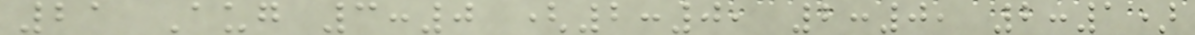21 Aug 3:0 (2:0, 2:0, 2:1)
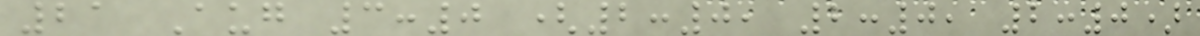21 Aug 3:0 (2:0, 2:0, 2:0)
